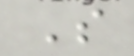S
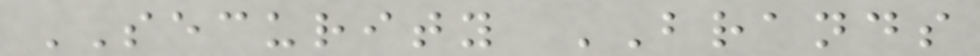SECURITY BRANDS
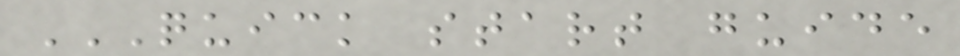QUICK START GUIDE
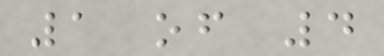1 of 4
